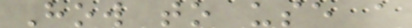How to use a
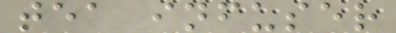tea infuser
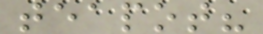teapot?
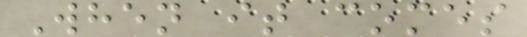When it comes
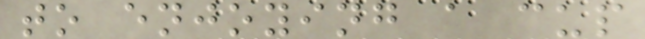to enjoying a cup
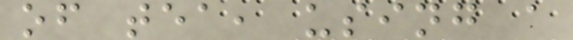of tea, using a
